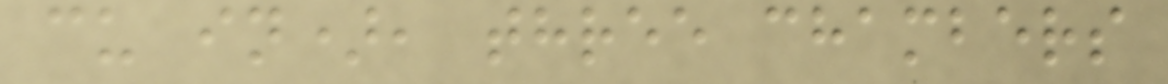cu in), three chambers
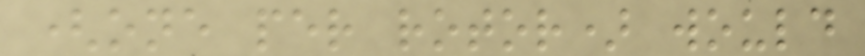(one per rotor) would
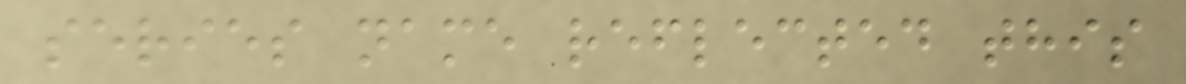series name reflected this
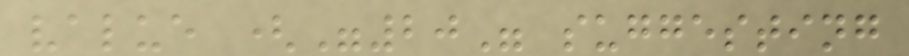value ("20" suggesting
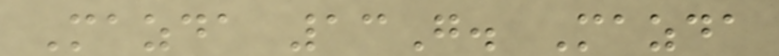Mazda 13G. Mazda
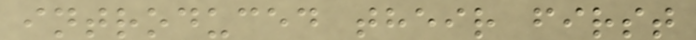introduced their first
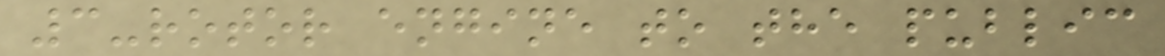3-rotor engine to the public
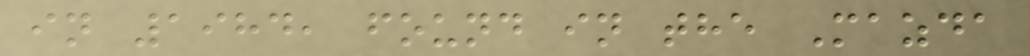in 1984, found in the Mazda
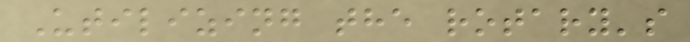Utilizing the rotary's
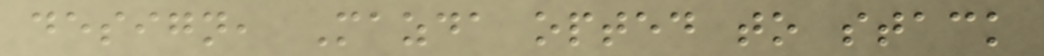design, Mazda opted to stack
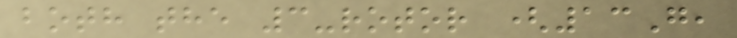both the 3-rotor (13G,
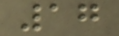17
